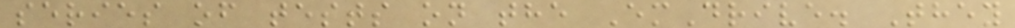series of tests on the EmDrive. They
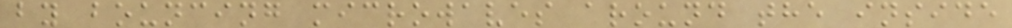by bouncing microwaves around the inside
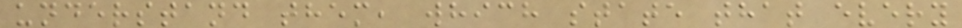understand them, which state that every
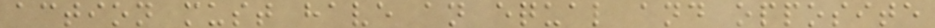action must have an equal and opposite
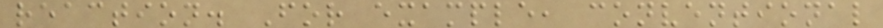reaction. For example, conventional
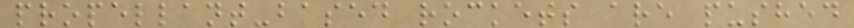propellant-based rockets are pushed
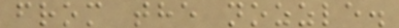from the nozzle.
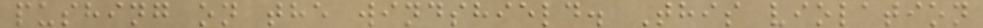pushing on the windshield. This violation
